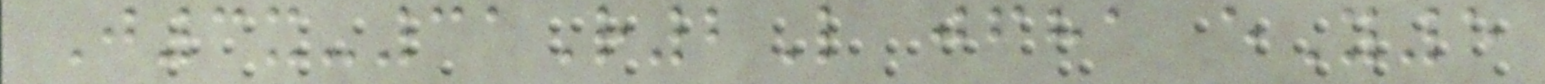J3x-31R2L jfha eY5
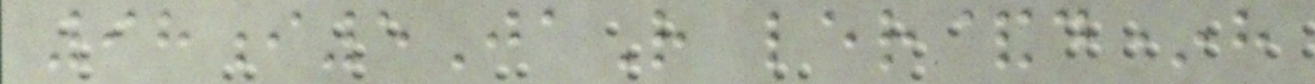98i5JaR ler&d*h
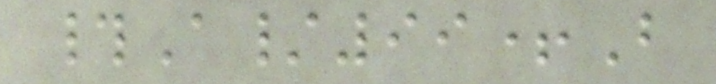#A/99+B
